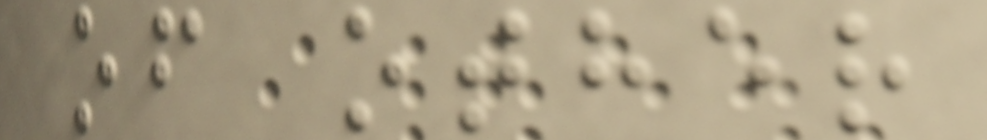of other
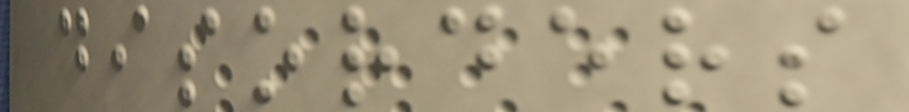disorders
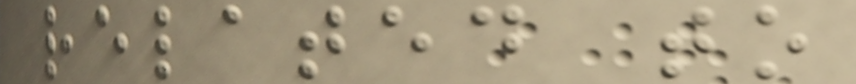related to
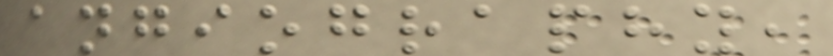angiography,
